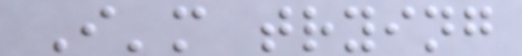I'm trying
